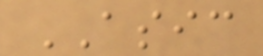ASIC
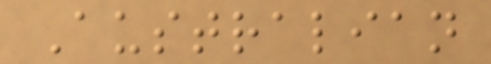Australian
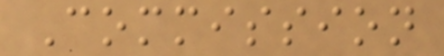Commission
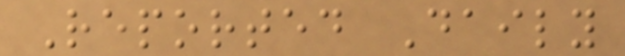Reported Daily
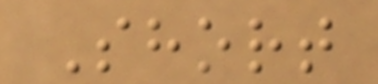Short
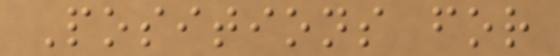Positions for
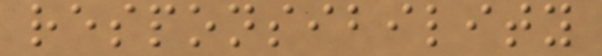responsibility
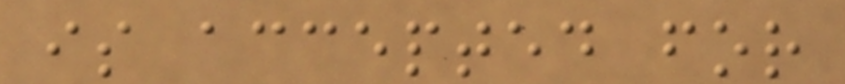is accepted for
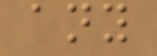any
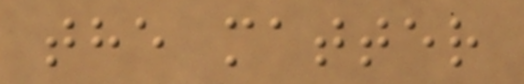the matter
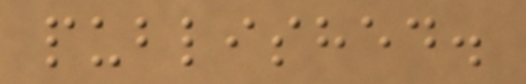published.
